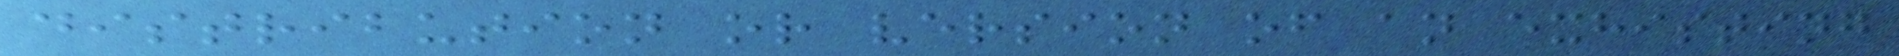distribution or version of an exhisting
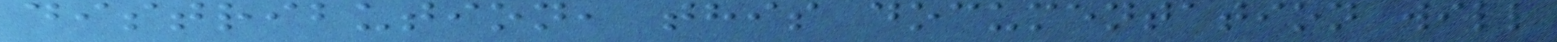distribution, this documentation will
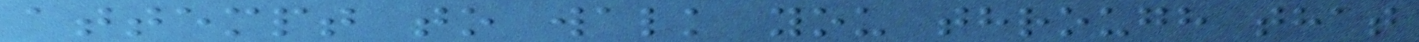attempt to walk you through that
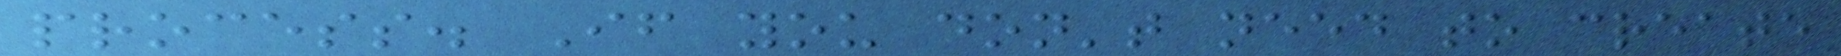process. If you don't need to create
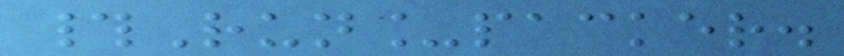#Run_packer.
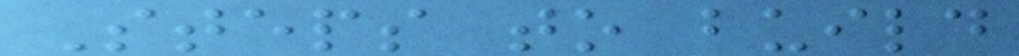Steps to build
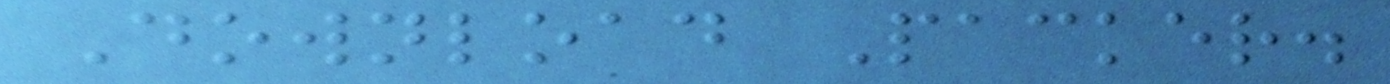Download Packer.
